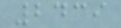2439
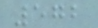572
